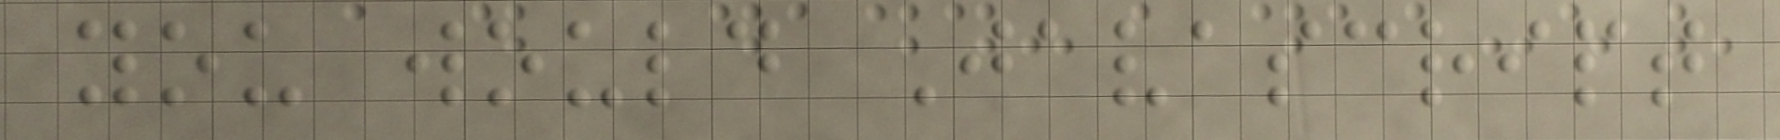you would Javascript
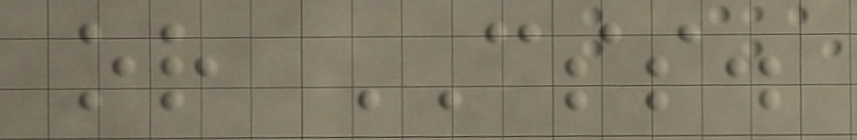or CSS.
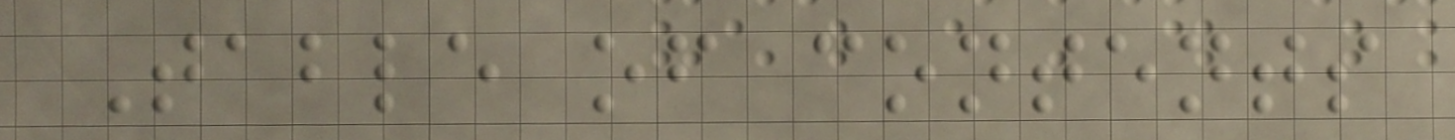Table of contents
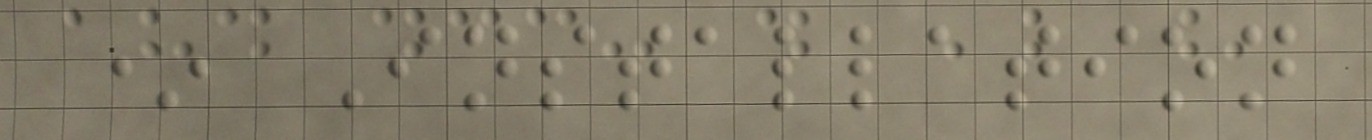* Installation
